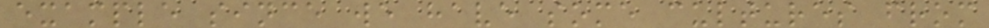example since we have some cultures from
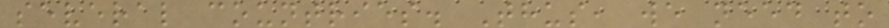several countries. Thus, we need to
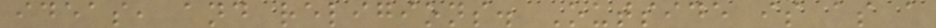ideas, and religions. Outside is as a
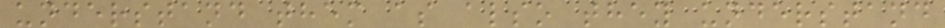understand them as also they understand
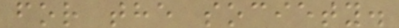for the society.
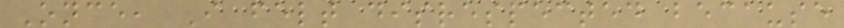Once, I felt disrespected because
